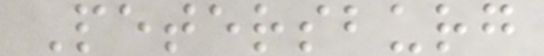Petersburg
